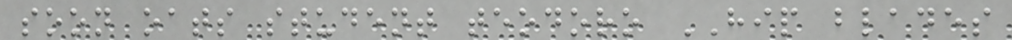soon oats student teodoro HIP blades
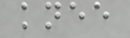knee
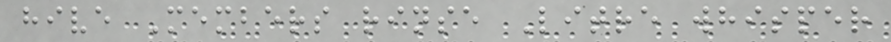hive Members rinse Litre whisper
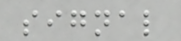signal
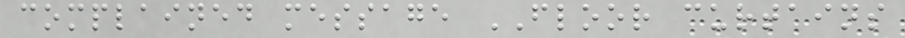complained message FLOOR curtains
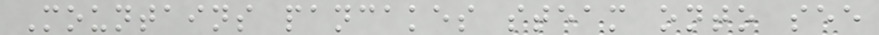Mountains pancakes steam onto see
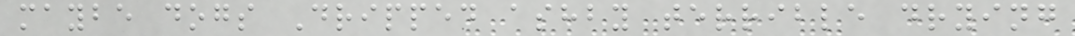maybe dogs Dripped ashby terrible drying
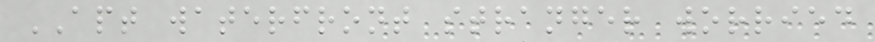APT waterfront stranger worried
